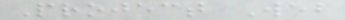Project Web
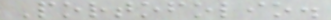Portofolio.
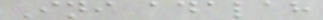Ini adalah
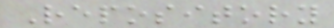Repository
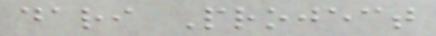dari Project
